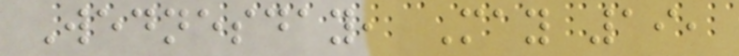Wednesday, May 19,
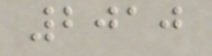2010
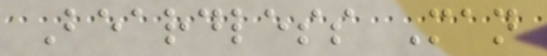Beardless Man
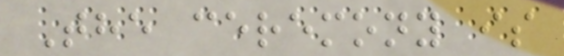The ceremony is
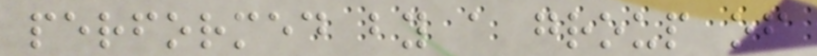performed by a group of
